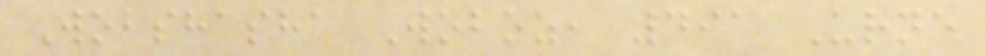Wobshasha Woboz, 491 Urne
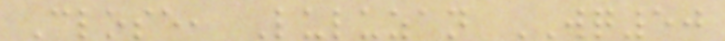Close, Luluzan WQ50
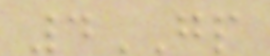4GP
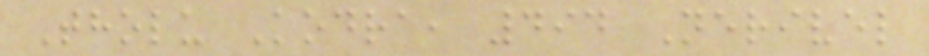Tholu Kodra, 494 Nerivel
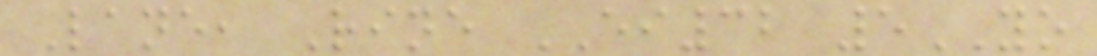Lane, Rine EI32 5YO
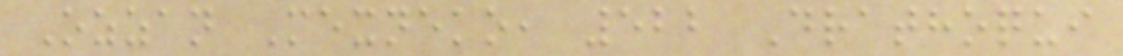Ozzan Mexneko, 522 Drathoqui
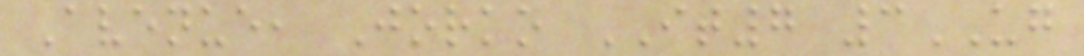Avenue, Jorko IT7 3UG
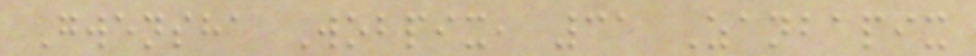Gwensha Wobpix, 31 Zanbapix
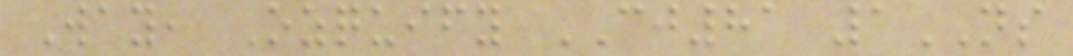Way, Ozquify CJ81 1NS
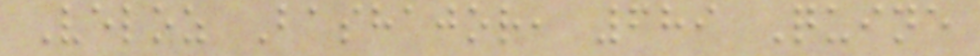Veloz Bashajor, 689 Quine
